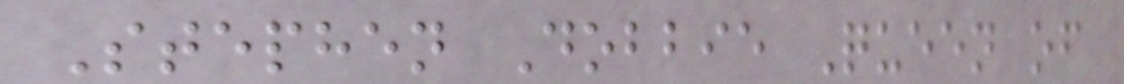Stephen Dobbie Queen of
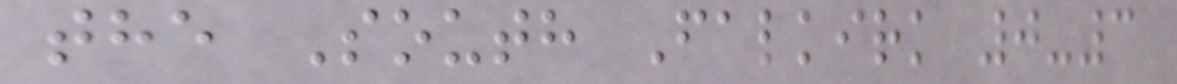the South Falkirk 0-3
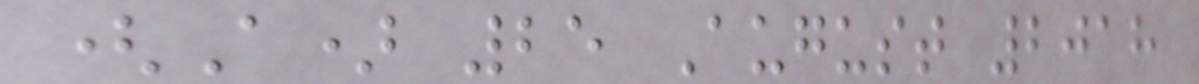(A) 25 August 2018
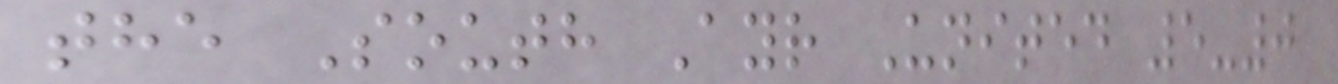the South Ayr United 5-0
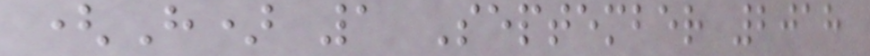(H) 1 September 2018
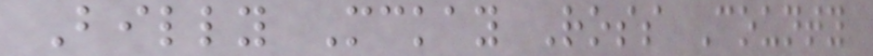Billy Mckay Ross County
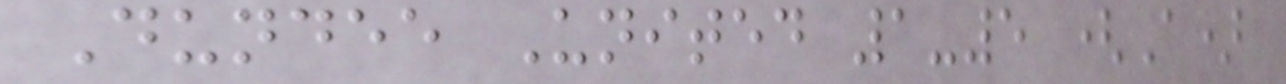Dundee United 1-5 (A)
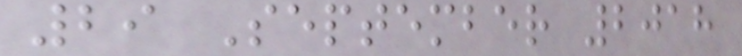29 September 2018
